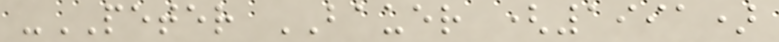-PETER BAUER (1991)
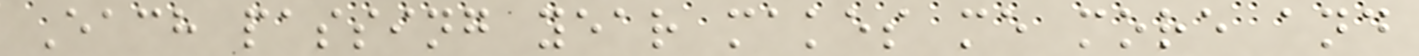Each passing year makes me more and
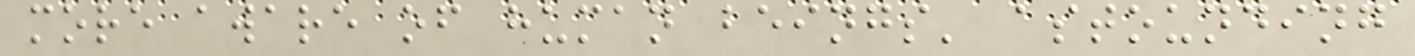more aware of human beings' astounding
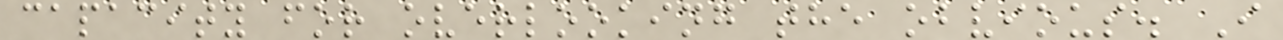capacity for overlooking the obvious. I
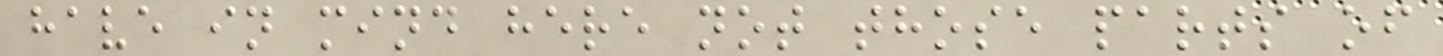have in mind here not those parts of
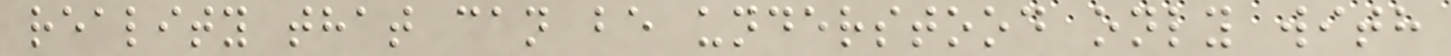reality that can be understood only with
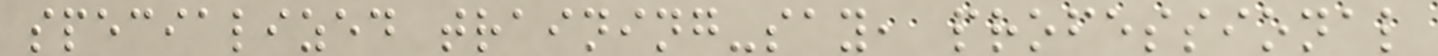specialized training-say, professional
